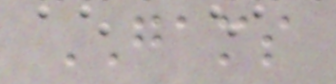GAMS
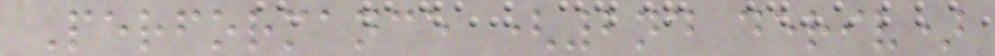Performance (2nd deriv)
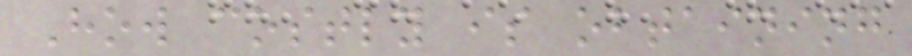How costly is obtaining
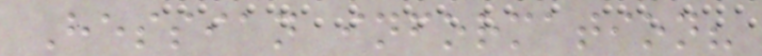Hessian information?
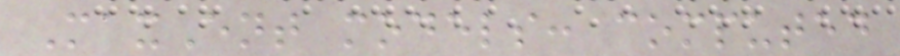MaxEnt models: computed
